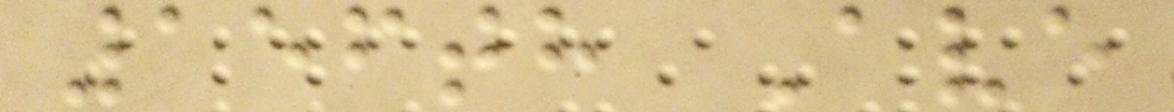156th Ave
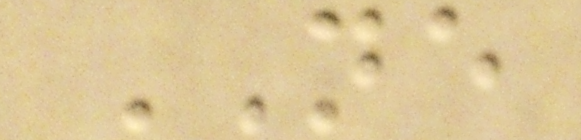NE
